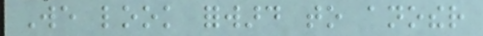We look forward to another
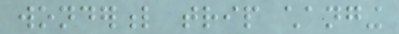wonderful trip changing
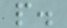people.
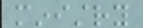ministry
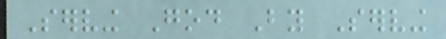Serving God By Serving
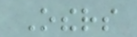Others
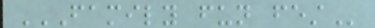FAMILY FUN FEST
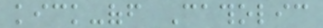kick-off Catholic
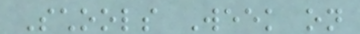Schools Week on
